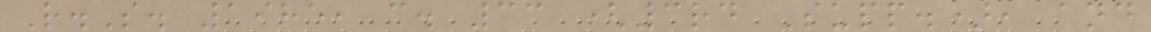R.S. 1985, c. 33 (3rd Supp.), and
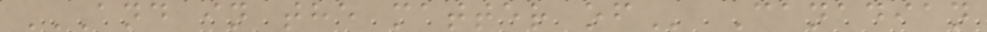AND IN THE MATTER OF Canadian
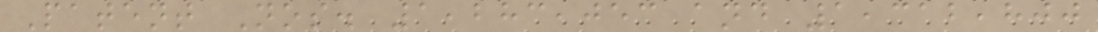Patent Nos. 1,283,053 and 1,312,800
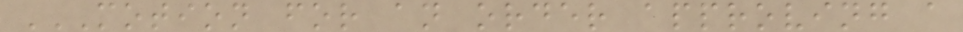MOTION FOR AN ORDER APPROVING A
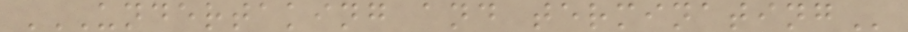UNDERTAKING AND TERMINATING
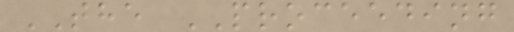THE PROCEEDING
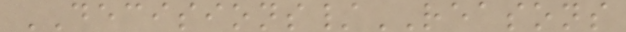DECISIONS/REASONS
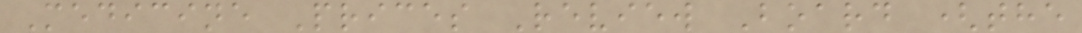Medicine Prices Review Board (the
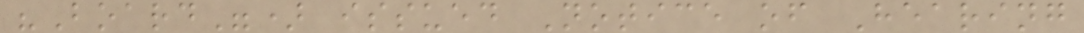"Board") issued Notice of Hearing
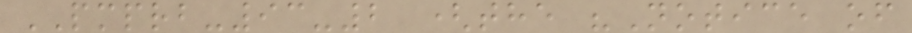PMPRB-93-2 (the "Notice of
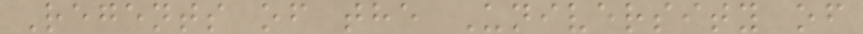Regents of the University of
